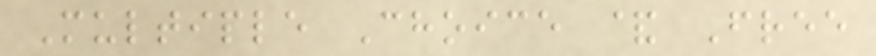Multiple Choice & Free
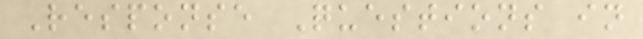Response Questions in
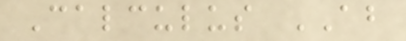Calculus AB
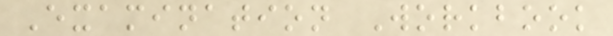Examination Workbook
